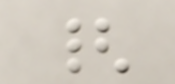{
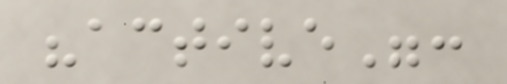"active":
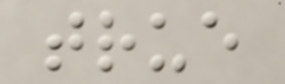true
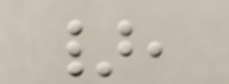},
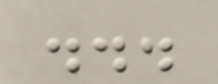...
